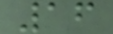16
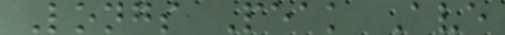Longs Peak Ave
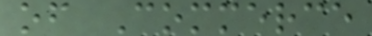of Commerce
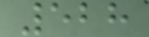528
